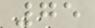75
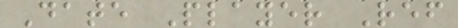Date Player Ref
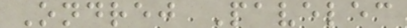Ondrej Pavelec
